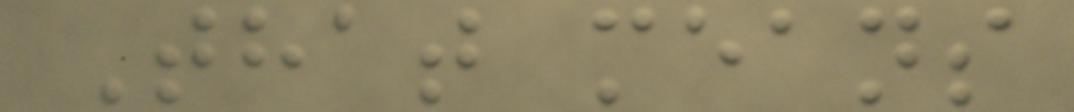That means
